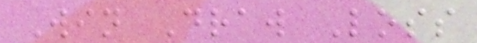Win Draw Loss
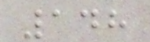148
